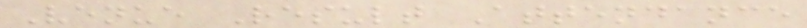Venue Result Attendance
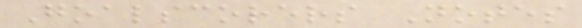Goalscorers Notes
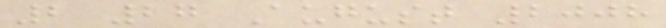2 27 August 2008
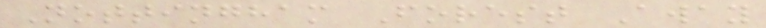Nottingham Forest Away
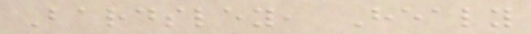Bardsley, Healy
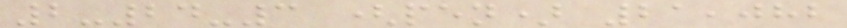2-24-3 (pen) 21,082
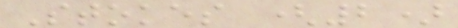Stokes (2)
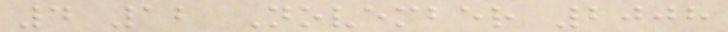4 12 November 2008
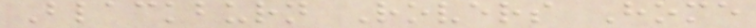Blackburn Rovers Home
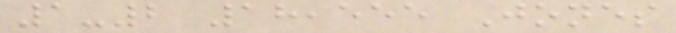1-2 18,555 Jones
